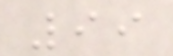99
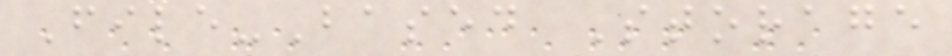File-Based Storage
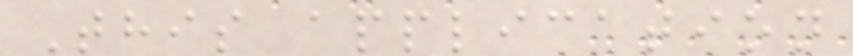This application
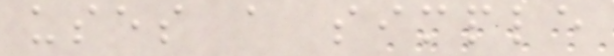uses a simple
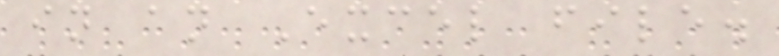in an Excel file.
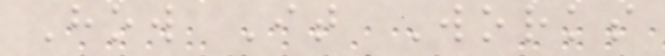How It Works
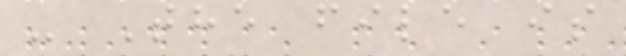- The file is
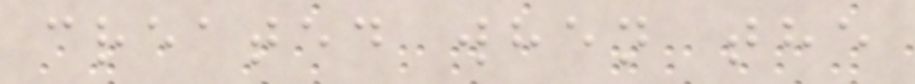created when the
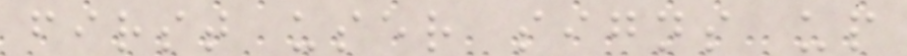first user signs up
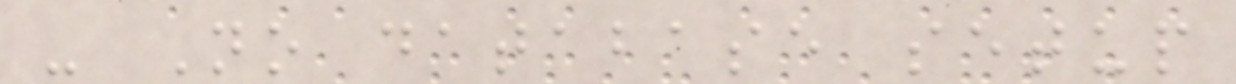- No database setup
